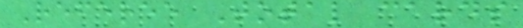Referee Total cards
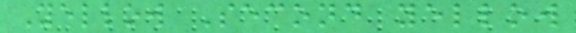Yellow Second yellow
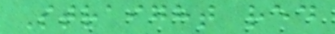Straight red
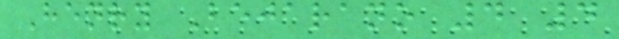Henry Bejarano 4 4
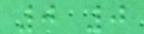0 0
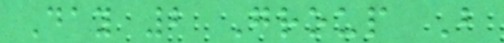Day 2 Group B
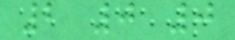2 0 0
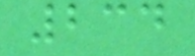234
